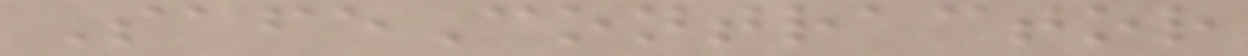SafeContractor
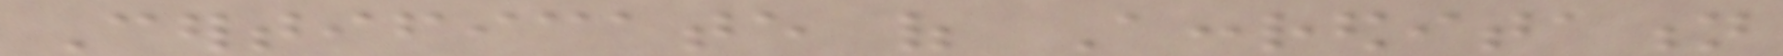Certificate of Accreditation
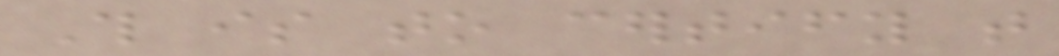This is to certify that
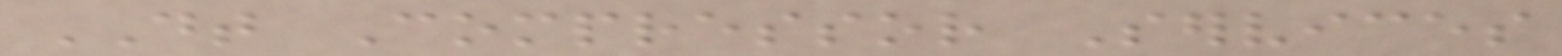DT Compressor Services
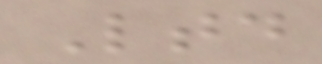Ltd
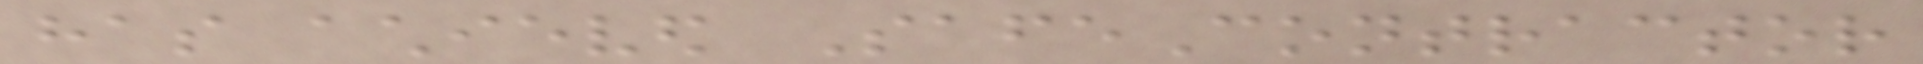has achieved SafeContractor
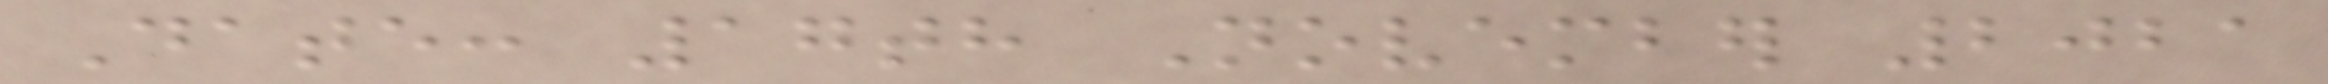Date: 17th November 2021
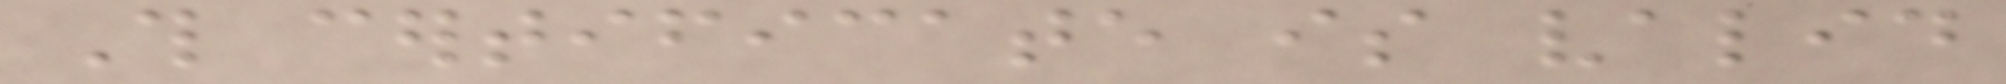This certificate is valid
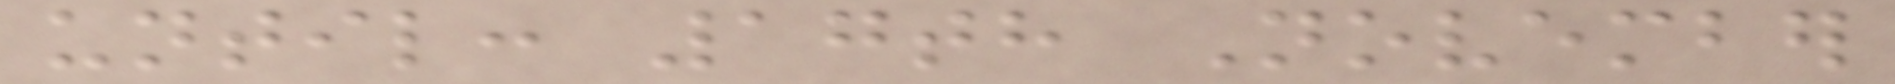until: 17th November
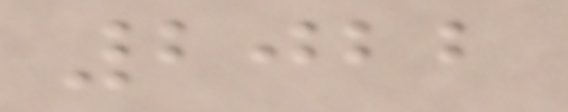2022
